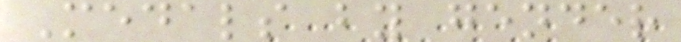Medals by gender
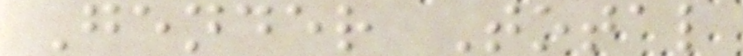Gender Total
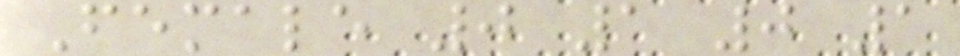Female 0 1 0 1
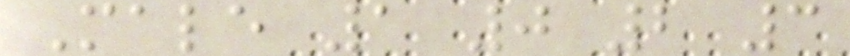Male 1 0 2 3
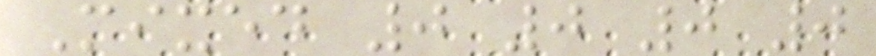Mixed 0 0 0 0
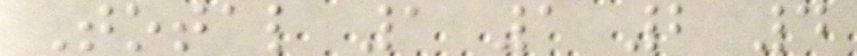Total 1 1 2 4
